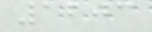1203
